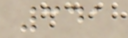341
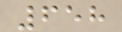658
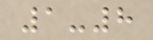1-8
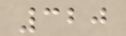320
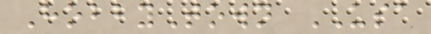HobbyTown USA
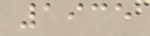1935
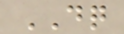DQ
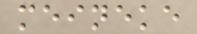meineke
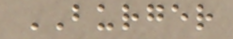BURGER
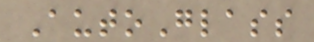AutoGlass
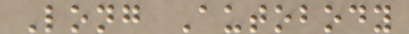Long Autobody
